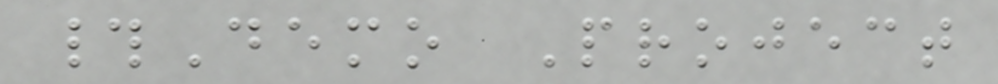#Demo Project
